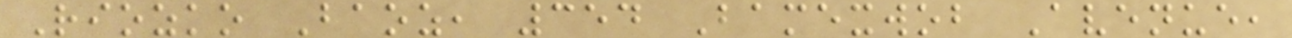Riozko Baoz, 354 Bamexwob Avenue,
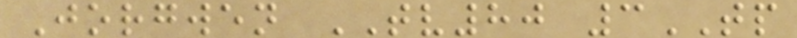Jorgwen TV80 3TP
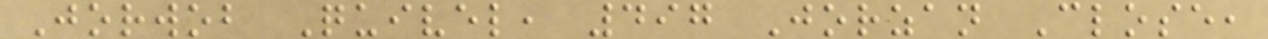Jorwob Quivel, 497 Jorzan Close,
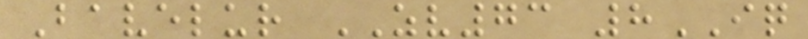Bavelur ZV73 8IQ
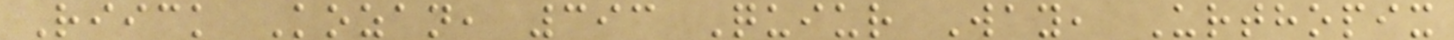Riick Kozan, 393 Quiur Way, Urthopix
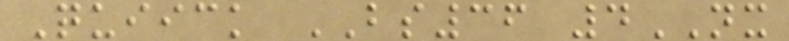Quiick BS36 4NX
